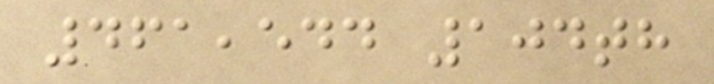461,544 104th
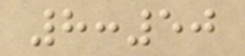8:50
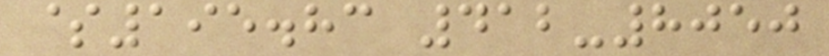$195.83 412-8050
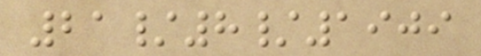21/8/1909
